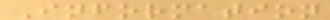Information
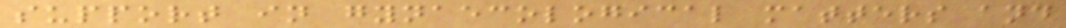support in gynaecological matters and
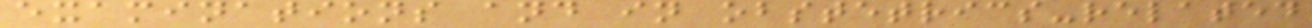examinations and in obstetrics-related
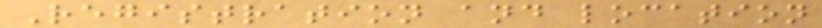Registration and location
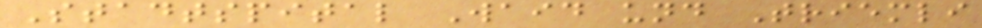Stadtspital Waid und Triemli
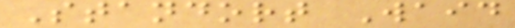Standort Waid
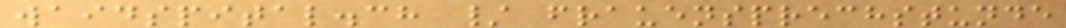waidspital.ch / frauensprechstunde
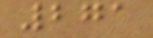271
